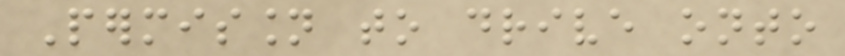Permission to drive onto
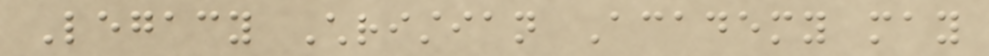Legacy Christian Academy may
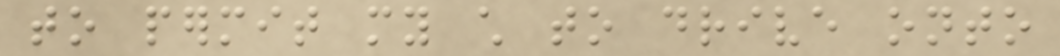to permit my child to drive onto
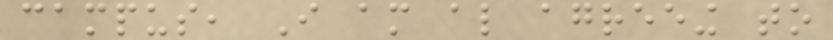campus, I am also agreeing to
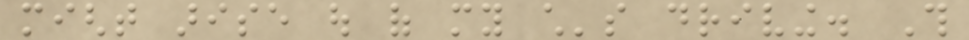might arise out of my child's driving. This
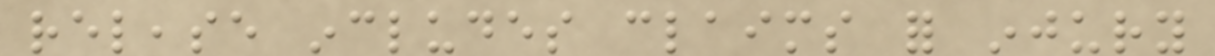release includes claims for injury
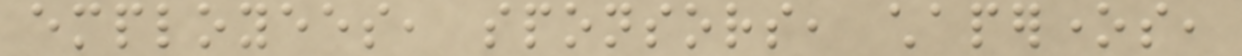employees, sponsors, chaperones,
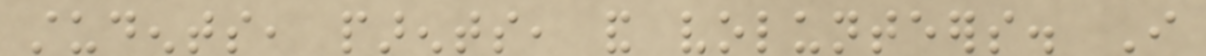students, parents, and volunteers. I
